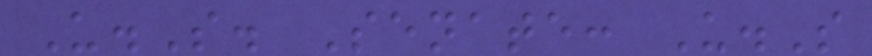U.S. Senate: U.S
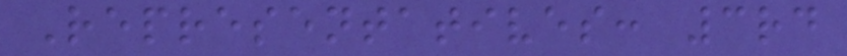Representatives: 3rd
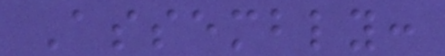Assembly:
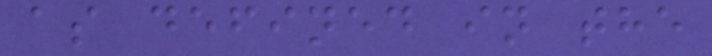as defined in the
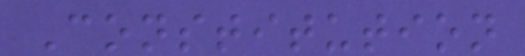Constitution
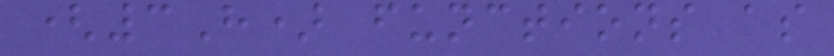(3H) functions as
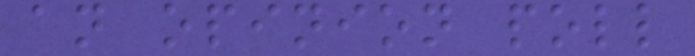an opinion poll
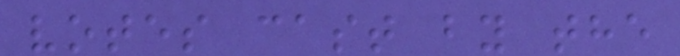votes cast by the
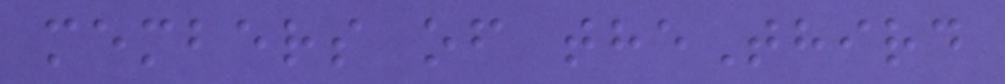members of theThird
